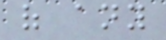of any
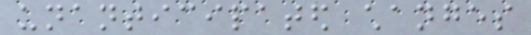unanticipated changes
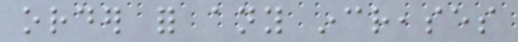order for any increases
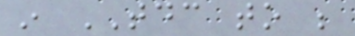in TDC to be
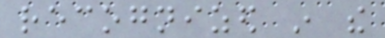recognized in the
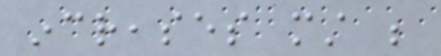increases must be
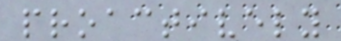proactively
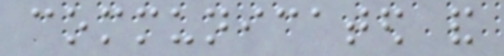communicated and
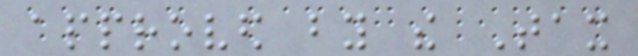approved by the Tax
